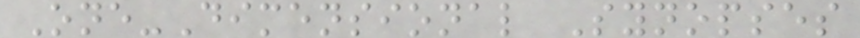One-Dimensional Synopses
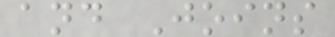and Joins
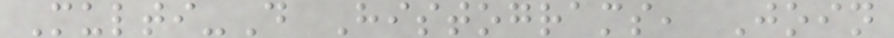Multi-D Histograms, Join
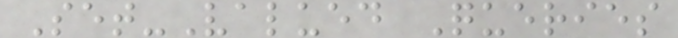Set-Valued Queries
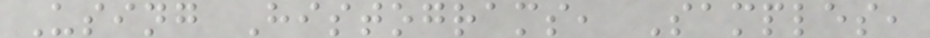Using Histograms, Samples,
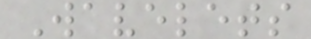Wavelets
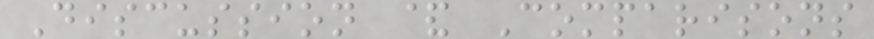Discussion & Comparisons
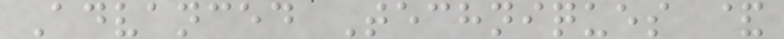Advanced Techniques &
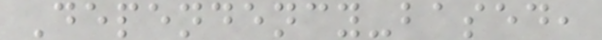Dependency-based,
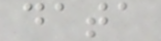data
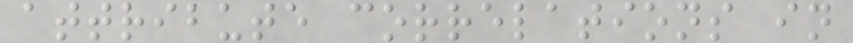attribute correlations in
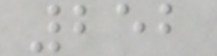252
